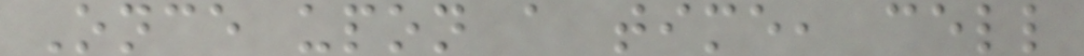Once upon a time, cell
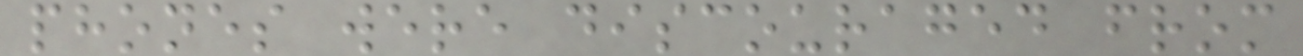phones were discouraged from
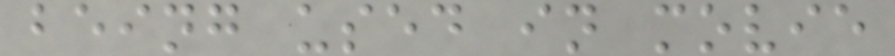being used in movie
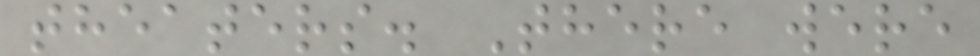theaters. There were
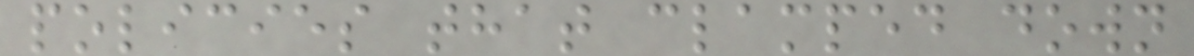policies that clamped down
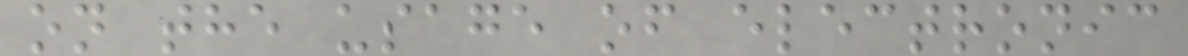on the usage of electronic
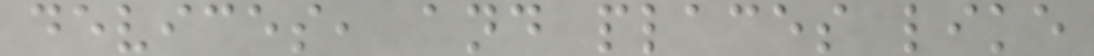devices, and places like
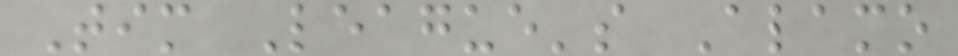Tim League's Alamo
